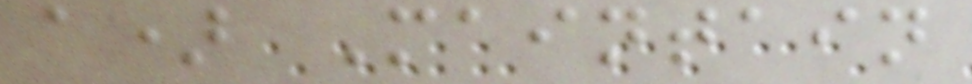a) Maintain
